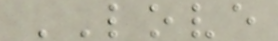LOVE
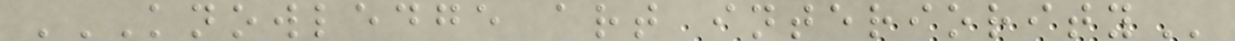KNOWLEDGE ART INTERIORITY
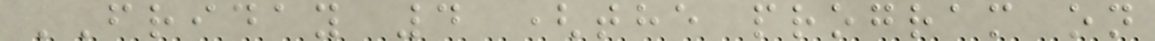FRIDAY 4 (the program on
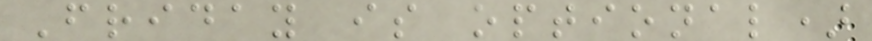Friday is optional)
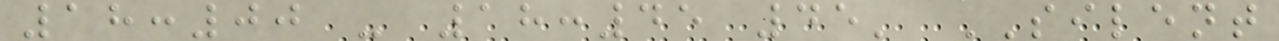18:00 - 18:45 45' SILENT
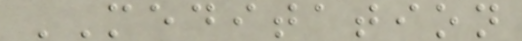MEDITATION
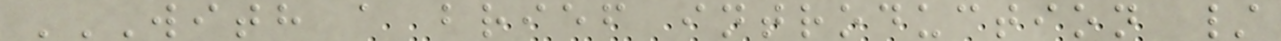WITH A BRIEF INTRODUCTION /
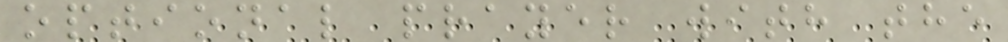optional prayer with the
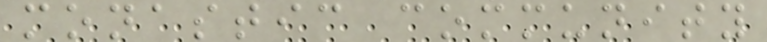monastic community
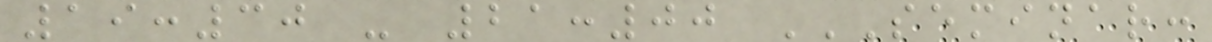19:30 - 21:00 SEMINAR:
